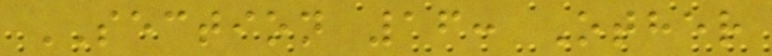SECTION 16: Other
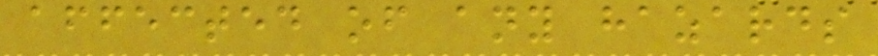affected of any hazards
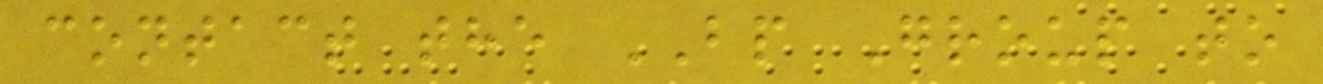contact the BP Group to
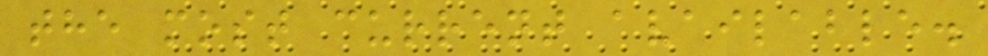the most current available.
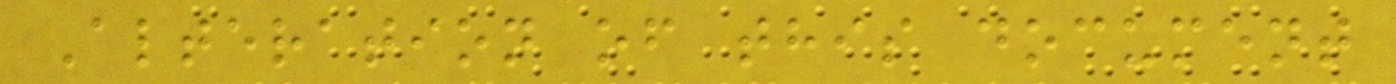Alteration of this document
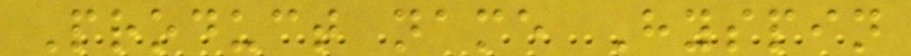Product name Hyspin
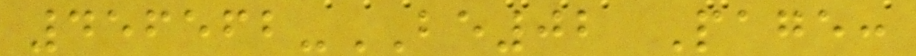456562-BE02 Page:
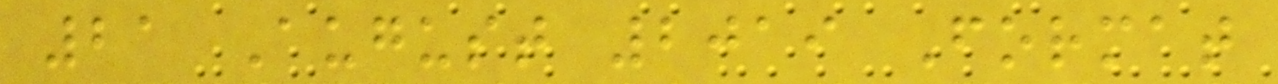21 August 2019 Format
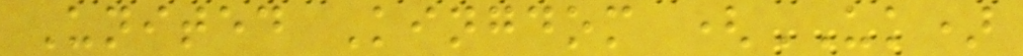United Kingdom (UK)
